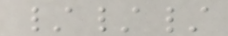///
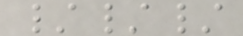///
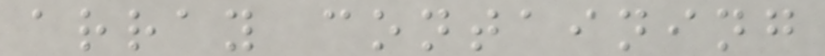array containing
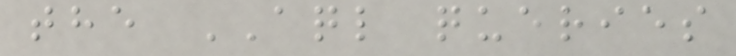the AQL queries
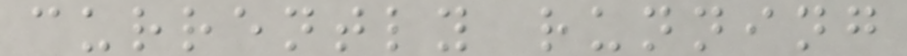currently running
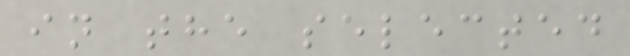in the selected
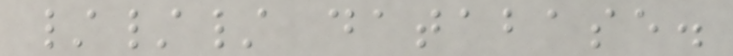/// database.
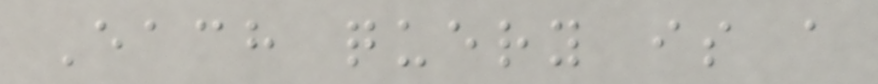Each query is a
